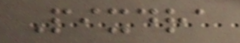Pixdra
